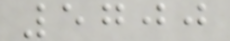5700
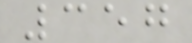357
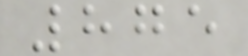875
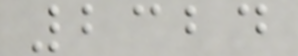2324
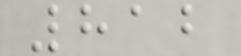812
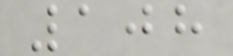108
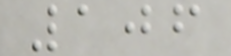106
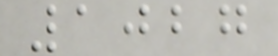1027
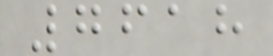7618
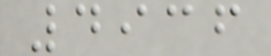4936
